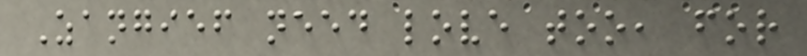Zangief need love too, for
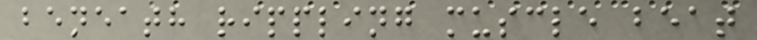beneath rippling muscle beat
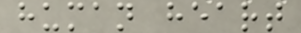human heart
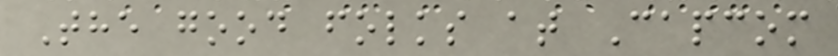The good folks at Capcom
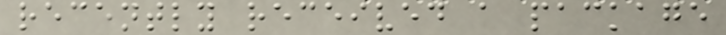recently received a package
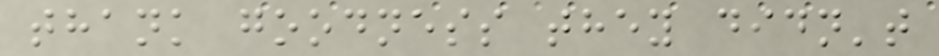thank goodness they didn't
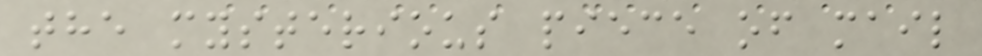the mysterious piece of mail
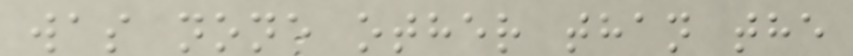was none other than the
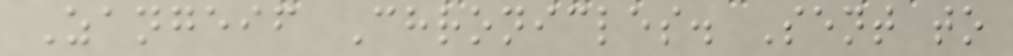Zangeif Chronicles. Sent to
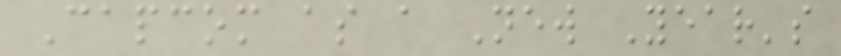Capcom as a New Year's
